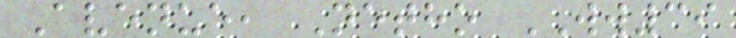Avenue, Netho WW39
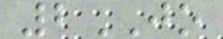2JO
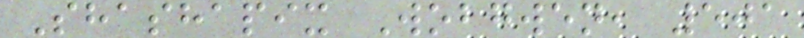Shashapix Wobgwen, 501
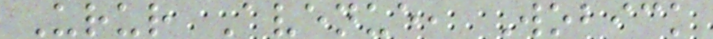Urur Avenue, Wobick
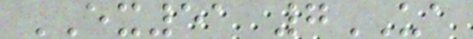EX51 7UA
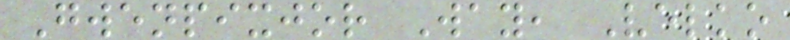Gwenpixjor Way, Velko
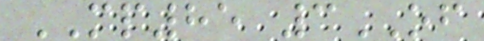MP85 3OF
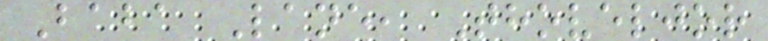Baba Lane, Thoveljor
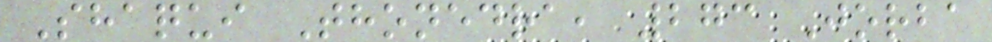Shaqui Thonedra, 273 Jorba
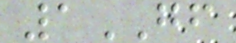1GF
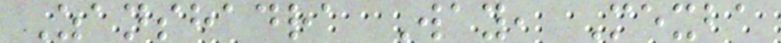Zanshadra Way, Mexba
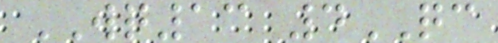WQ13 4QC
